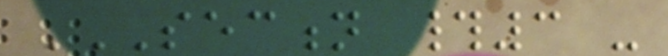SECTION #3 -
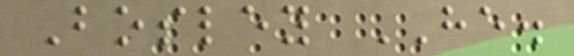Bosley HE.
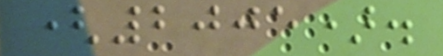(2005).
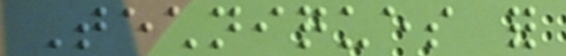Techniques for
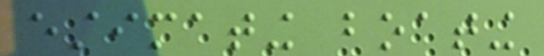estimating boating
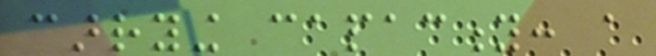carrying capacity: a
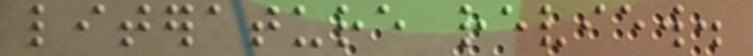literature review.
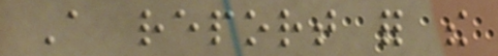A report for the
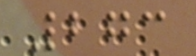273
